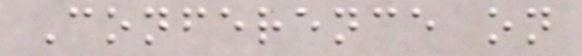Conference on
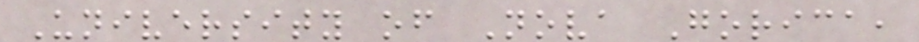University of Nova Gorica,
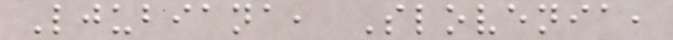Ljubiana, Slovenia,
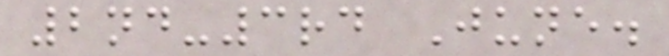2nd-3rd June.
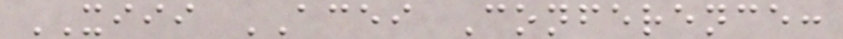XIII ACEI Conference:
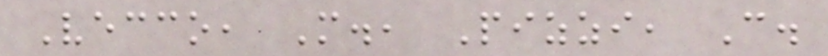Vecco, M., Pizzi, C.
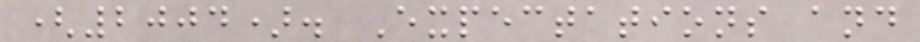(2004). Expectations and
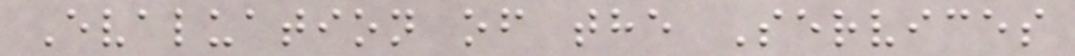Evaluation of the Services
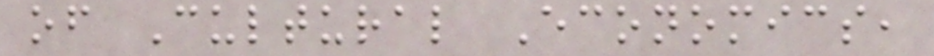of Cultural Economics,
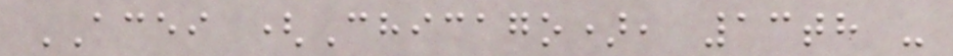ACEI (Chicago), 13th -
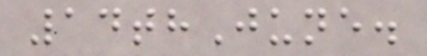14thJune.
